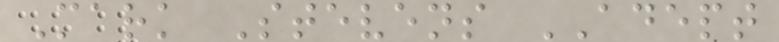Mark Stevens ADEPT
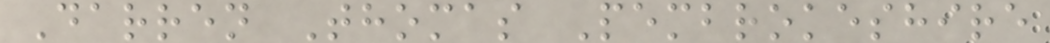Darren Thomas Pembrokeshire
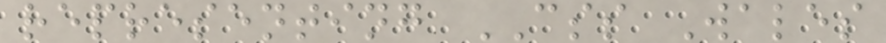representing CSS Wales
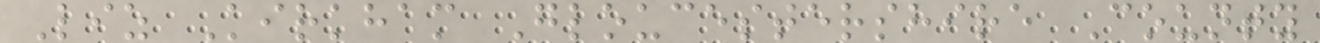Liz Kirkham Gloucestershire County
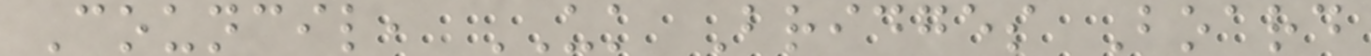Council, UK Bridges Board
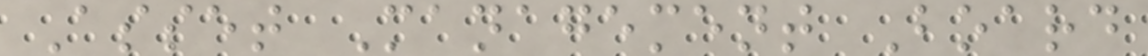Asset Management Board
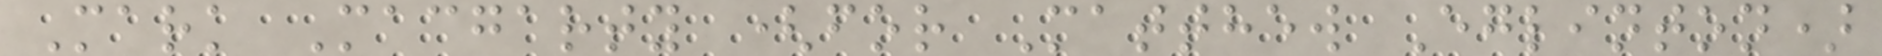Mark Macgarty (for Matthew Eglinton)
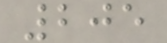205
